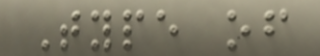Type of
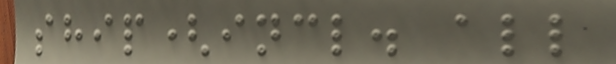ship(incl. all
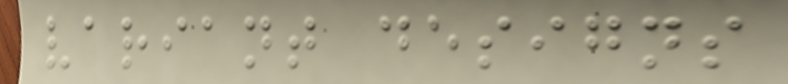variant designs
